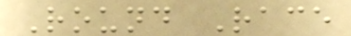Round Race
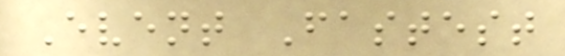Event Fastest
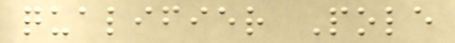qualifier Pole
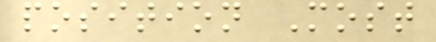position Most
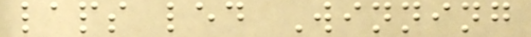laps led Winning
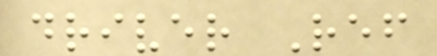driver Ref
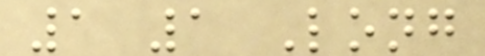1 1 Long
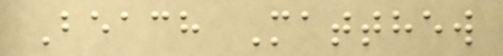Beach Matthew
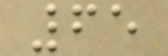65
